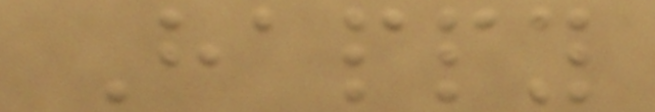Happy
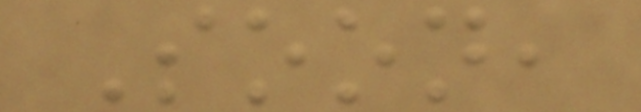Soon,
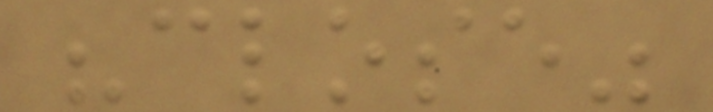"close"
